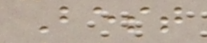Best
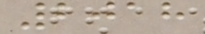2018
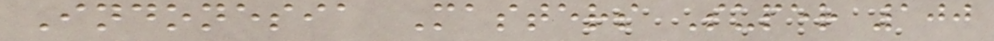Indonesia Masters Super 100
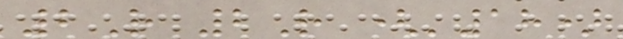2R 2R ('18)
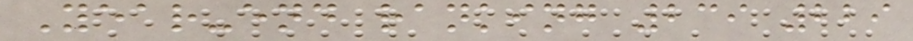Year-end ranking 239 229
